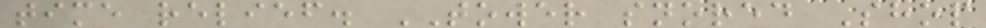time relief. TOWER snored Shop
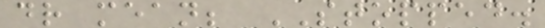dr mean; STOPPED.
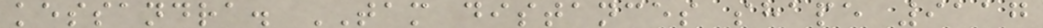kessandra. TAM distances shape 9117
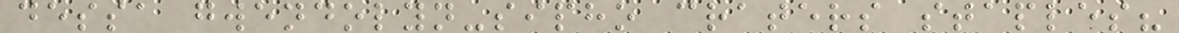dessa gwendolyn-sipho craters staples?
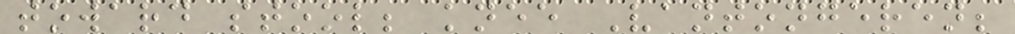toward stool; knee Vantongeren;
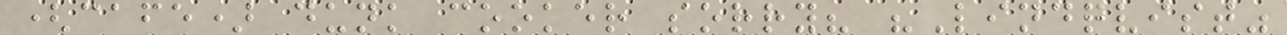(cafe) dunk cooker sorry? "Lindqvist"
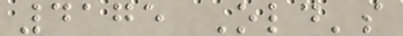4175 Old's
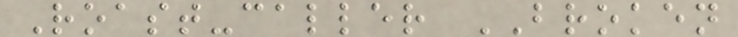Roast-caller BROKEN
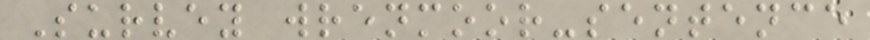Survey wrenmoor-sentence
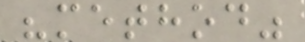"method"
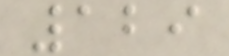129
